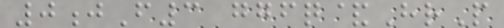0jF3 ggfq&HrP
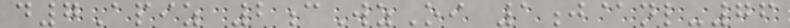d7Apiz 2cWzOi 1j@nl-76
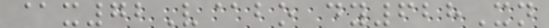@x72V@bo dy628Xn
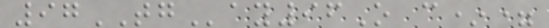97TGay96O c*=
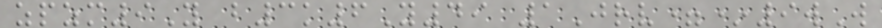zpzm9Y b3k6Y49 1Jrv=*9wW
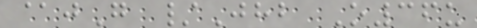@jG /Jhb O36u
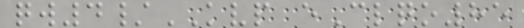qw4/KVP eClqo85
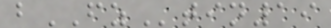bFZtin19
